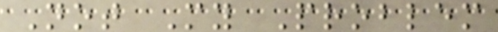Not My Problem
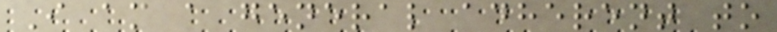I am a general adherent to
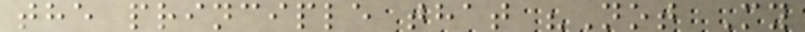the principle that "Not My
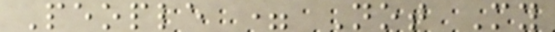People = Not My
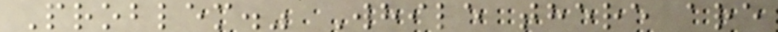Problem." While there are
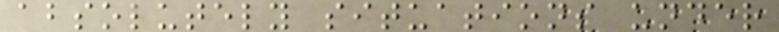absolutely situations under
